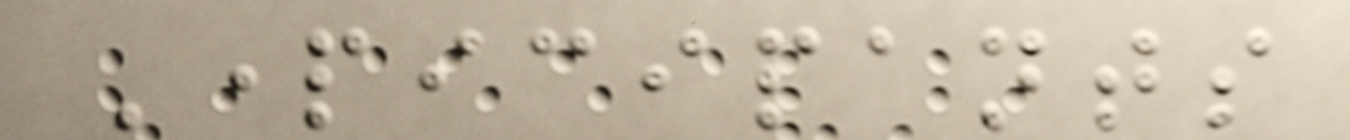Participants
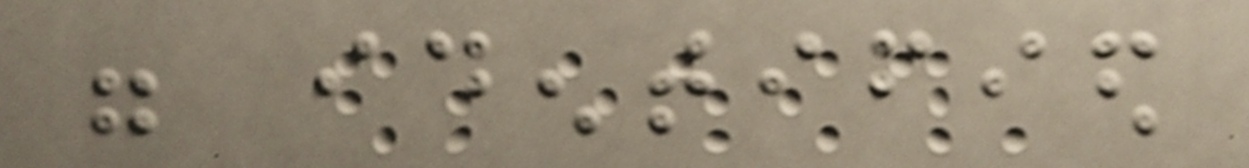were identified
